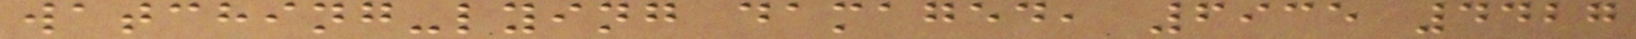watching-lying damaged, 6935 4427
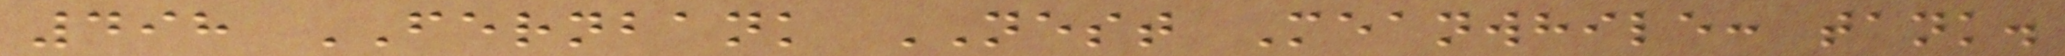498 FERNBANK NEST Meanwhile: tank.
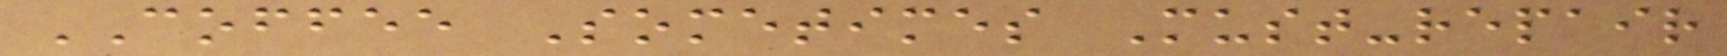COFFEE Sometimes Must-repair
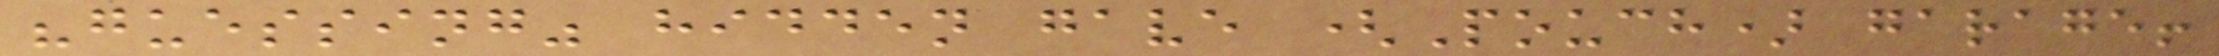"guessing" hidden gave (Pouch) garage!
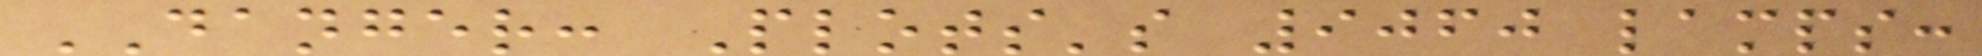DANGER: Plots's 9060 lamps:
